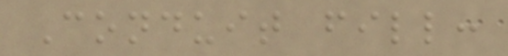Conduit fill:
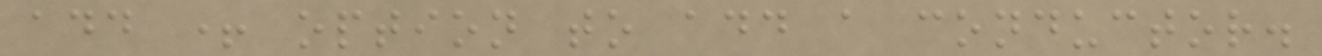add + option to add a conductor.
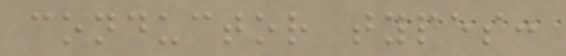conductor types:
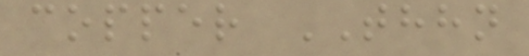copper THHN
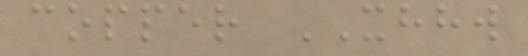copper XHHW
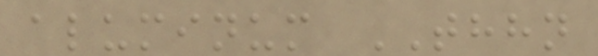aluminum THHN
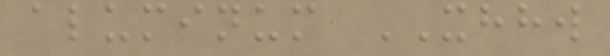aluminum XHHW
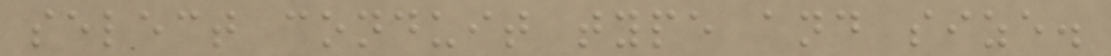select conduit type and size.
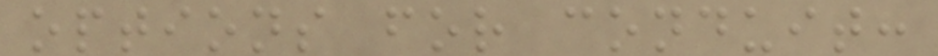options for conduit:
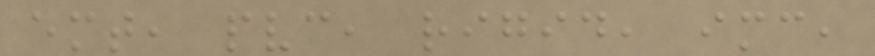emt, pvc, rigid, imc,
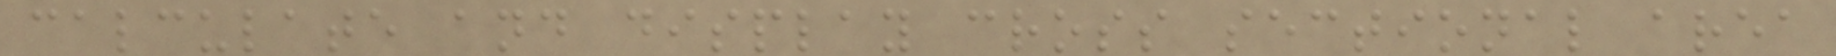calculate and display cross sectional area
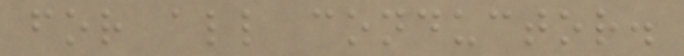for all conductor.
